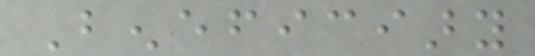Beneficiary
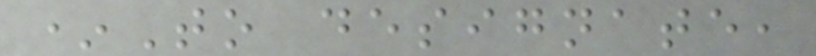*To designate,
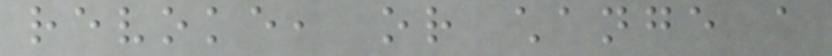revoke, or change a
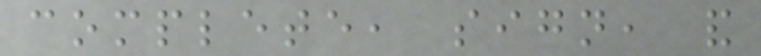complete, sign, and
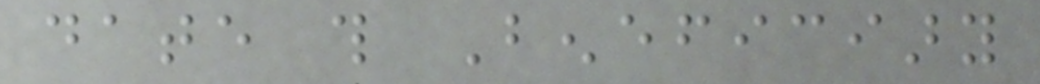date this Beneficiary
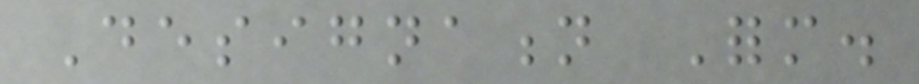Designation Form.
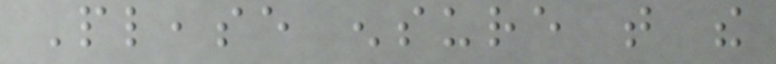Please ensure that the
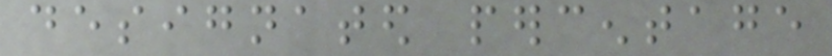designated percentage
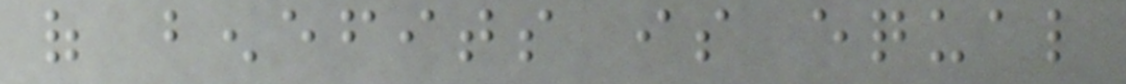of benefits is equal
